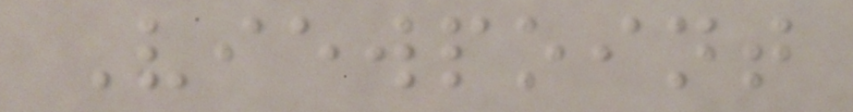Viewpoint
